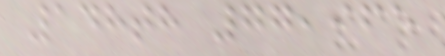148th 77,965
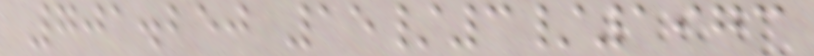701.250 15/3/1973
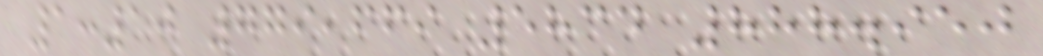1:10 779,669 5834 888.950
